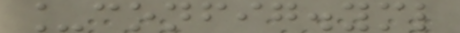_config.yml
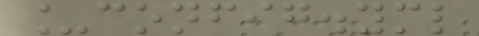_config.yml
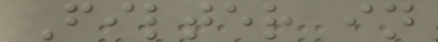Filter in
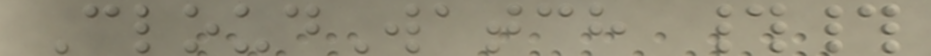CloudWatch ##
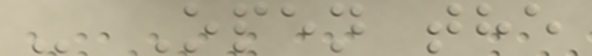- Open the
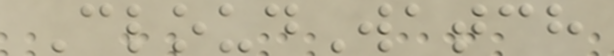CloudWatch
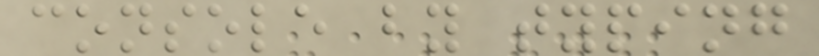console by typing
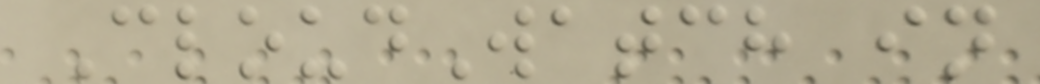CloudWatch in
